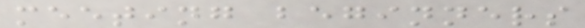meeting beginners
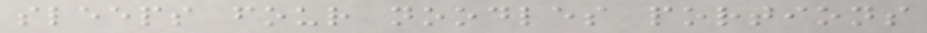sleeps four noodles portions
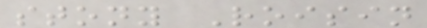stony Roisin
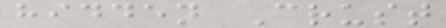hidden Crust
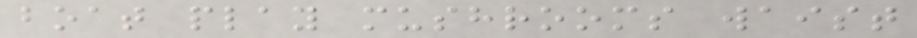boat play mushrooms waist
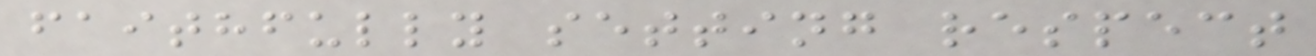faithfully setting respect
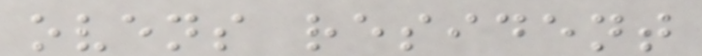ovens resident
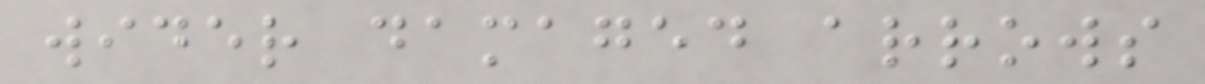wider damaged arrows
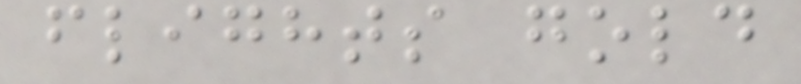flights gold
